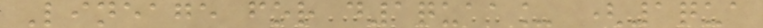Lineage for d1quaa_ (1qua
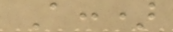A:)
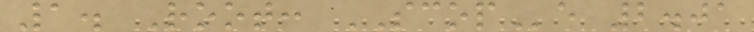1. Root: SCOPe 2.01
